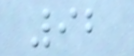92
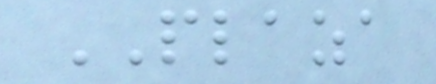PLAZA
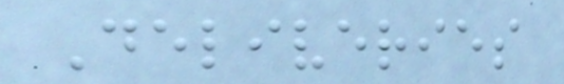Deliveries
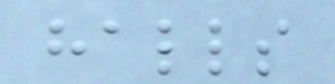halls
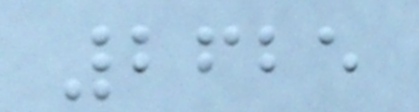2625
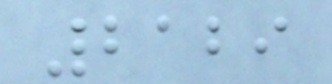2129
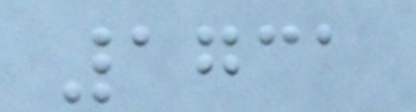1731
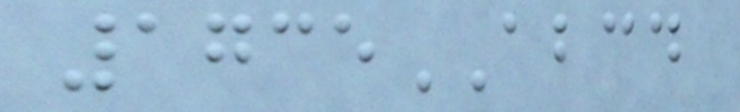1735ABCD
